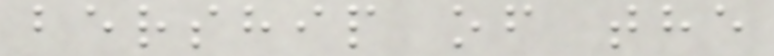bership of the
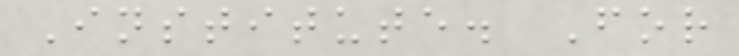Institute. For
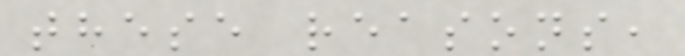these reasons,
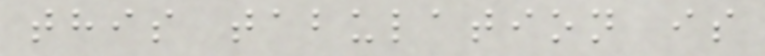this tabulation is
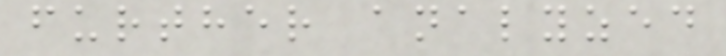further analyzed
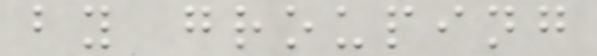by grouping
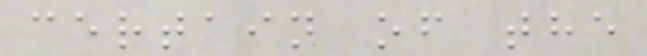certain of the
